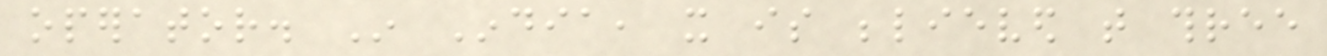operator. In India, it is believed that three
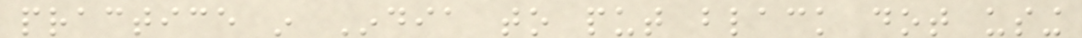practice in India to put black dot using
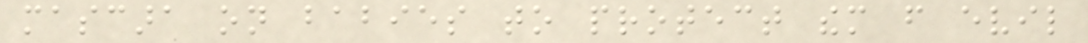mascara on babies to protect them from evil
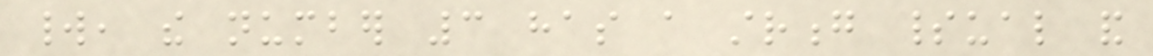world, the number 3 has a strong spiritual and
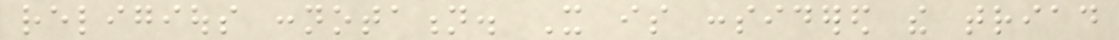religious connotation. It is considered the triad
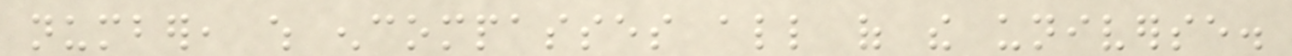number, which encompasses all of the universe.
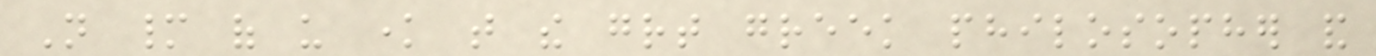Not many of us know that the great greek philosopher and
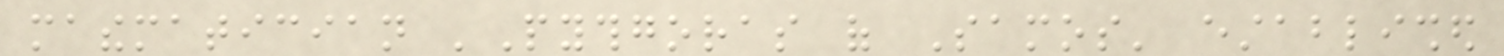mathematician 'Pythgoras of Samos' established
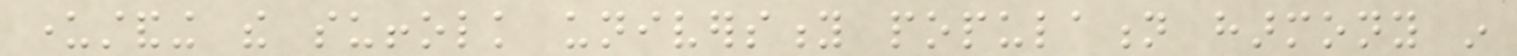understanding the suffolk university population harmony in
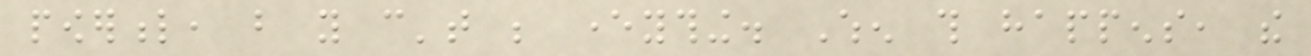powerful, but you can't be everything. When this happens, the
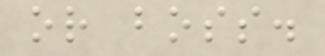or boss.
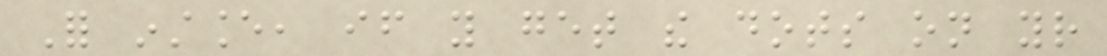For instance, if you get the dots on your
